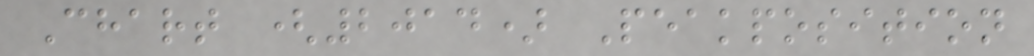Chart (2014) Peakposition
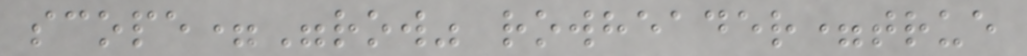scope="row" rowheader=true
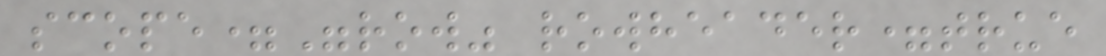scope="row" rowheader=true
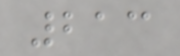213
